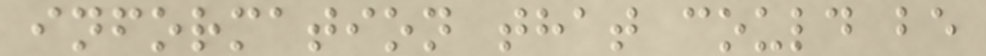information that could be
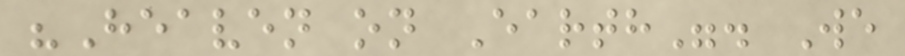"Heaven on Earth". We
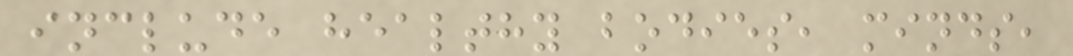include healthy bodies, minds,
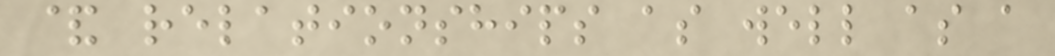& relationships as well as a
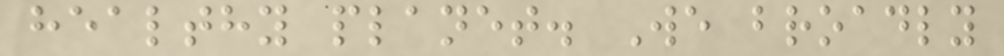healthy planet. We broadly
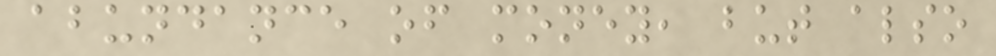abundance of money, but also
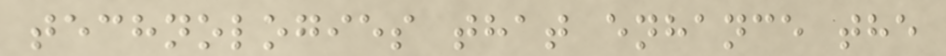technologies that enhance the
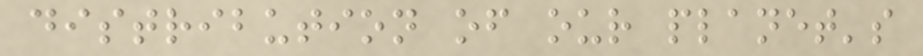distribution of our planet's
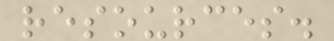resources.
